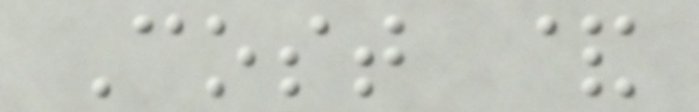Cost &
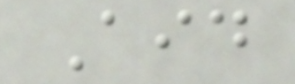Aid
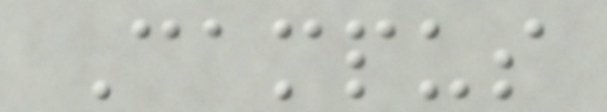Campus
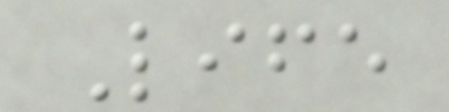Life
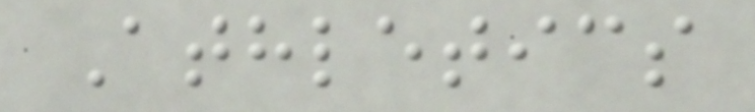Athletics
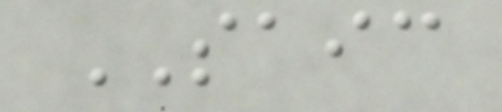SAIC
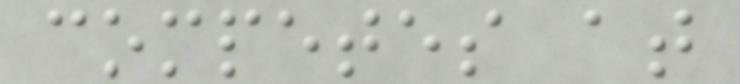competes at
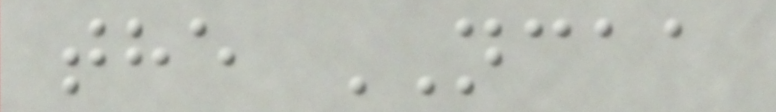the NCAA
